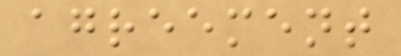agreement
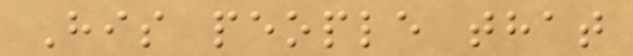His people that
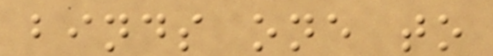binds one to
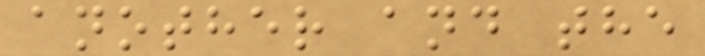another and the
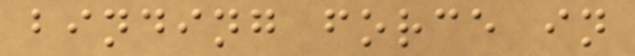binding force in
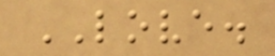LOVE.
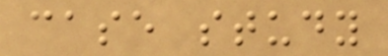case study
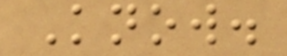Know.
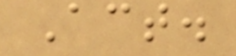Act.
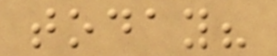today?
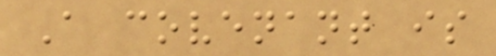A covenant is
